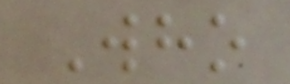Who
